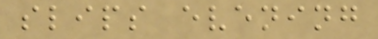slips evening
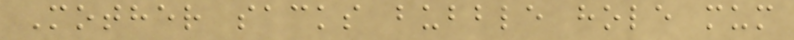Mother sacks bubble hole mum
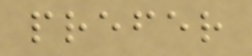prefer
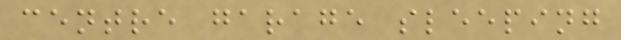centre garage sleeping
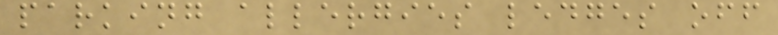parking allergies ledges off
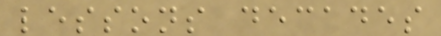lessons decades
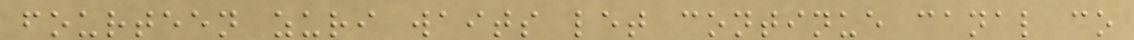fourteen zuri waits let continue canal co
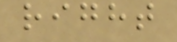right
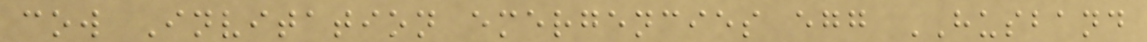cow Invitation emergencies egg HUSBAND
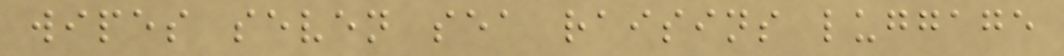wipes seven sea raisins luggage
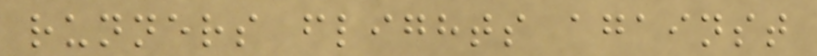runners flights against
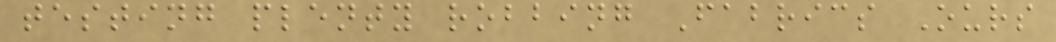testing plenty robbing Fabrics Ours
